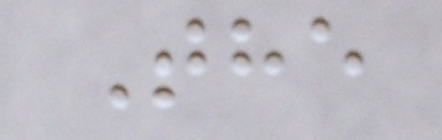The
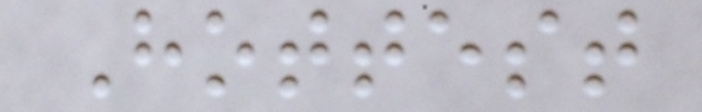Hottest
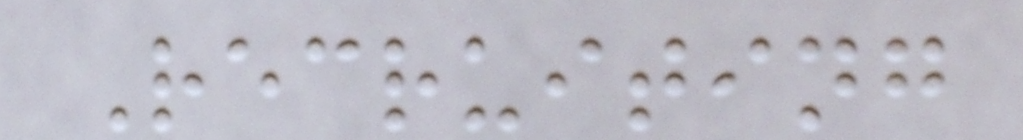Recruiting
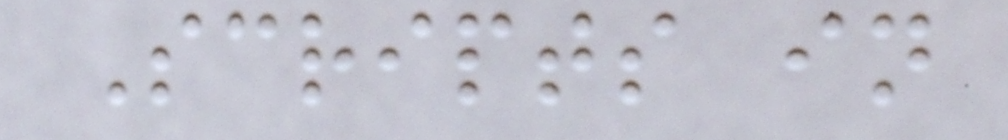Scripts in
